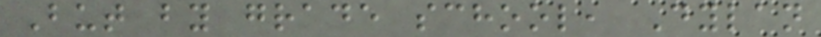But by grade school, Dylan
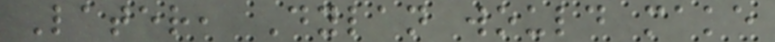Later, Dylan would make
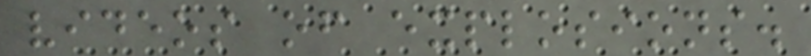videos of explosions.
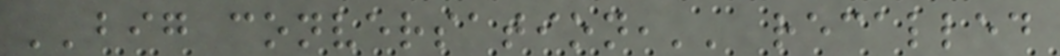''big conversation,'' recalled
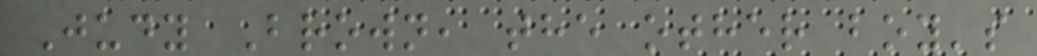Judy Brown, the other boy's
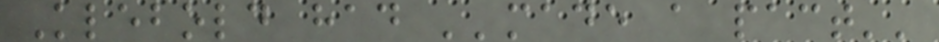Klebold had ''made a pact''
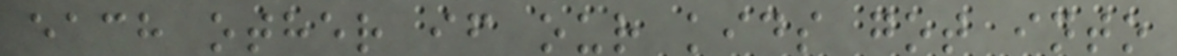each other if our kids got into
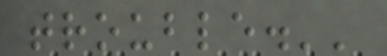trouble.''
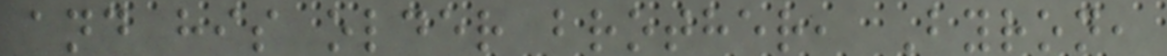and his older brother, Byron,
